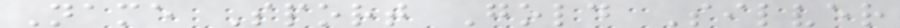Name Sport Gold Silver
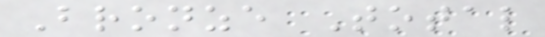Bronze Total
